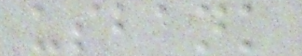usbank
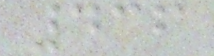436
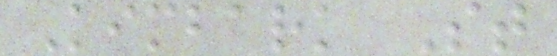Kimbark St
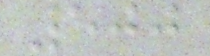500
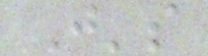J's
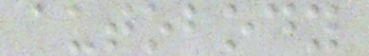autobody
